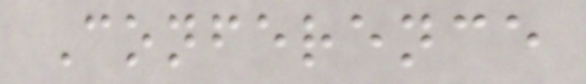Conference
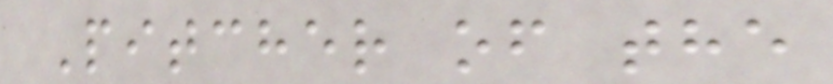Pitcher of the
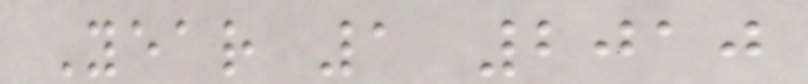Year 1 2010
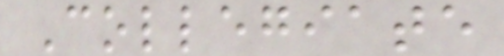Collegiate
